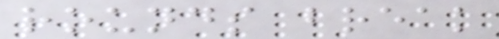rounds break
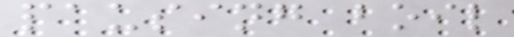pausing boil
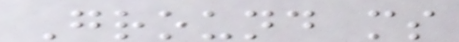Ground ms
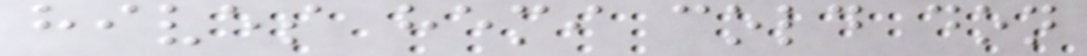hives hemi cold don
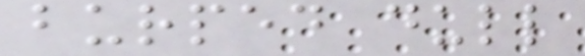burped dull
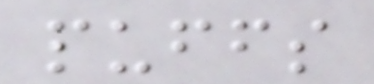puffs
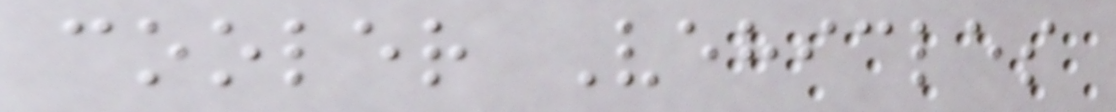cooler Vehicles
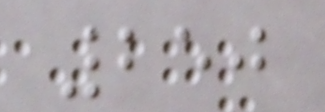250
